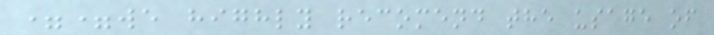==we highly recomend the usage of
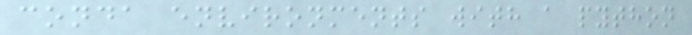conda environments with a python
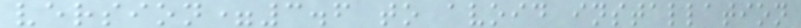version=3.6 to avoid installation
